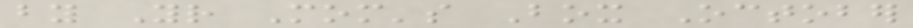by Your Mom's Box October
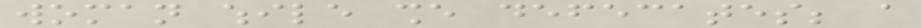woman while she defecates; a
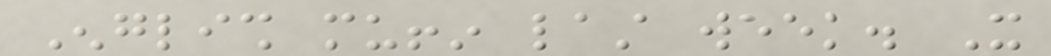English muffin last week. It
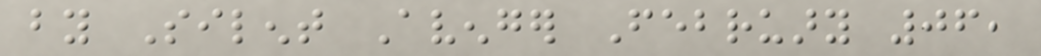by Silent Avenger February 06,
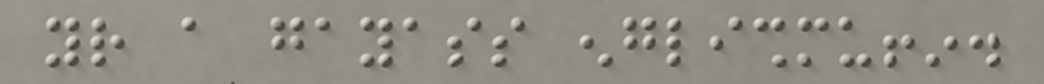your a gayass englishmuffin.
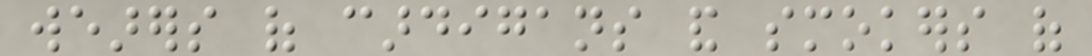wearers of cardigans and smokers of
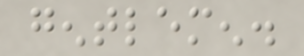gentlemen.
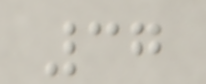37
